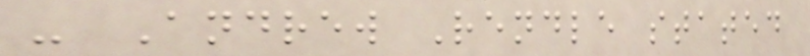- Andrew Rendle stated
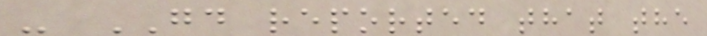- GD reported that the
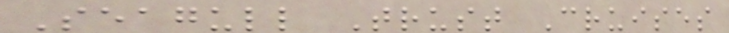Seagull Trust Cruises
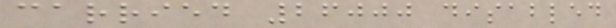carried 26000 disabled
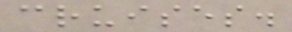cruises.
